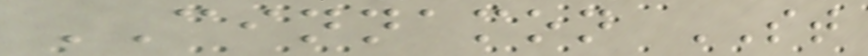CINNAMON ST
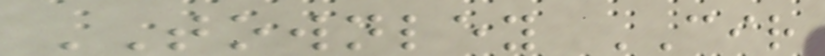TOWNLEY CIR
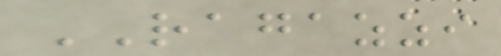RAGAZZI
